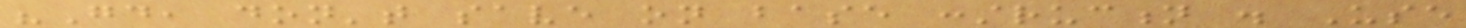"Good, don't save on base construction . Use
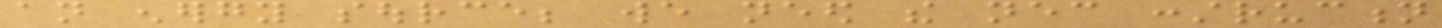an energy source; we need the necessary construction
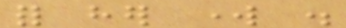for her work .
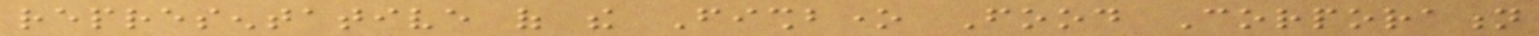representative of the Fishbone Food Corporation
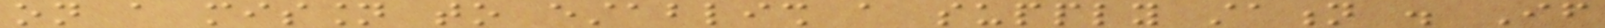on a mission to establish a supply station . If
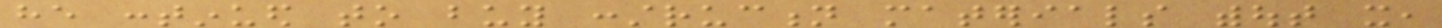he continued to buy construction materials without it,
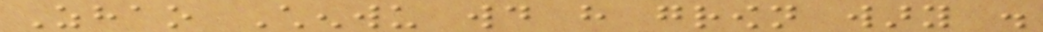Zhao Chenwu would have grown wary .
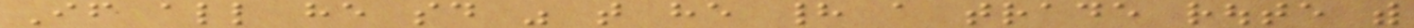If all he said was that he had a trade route with
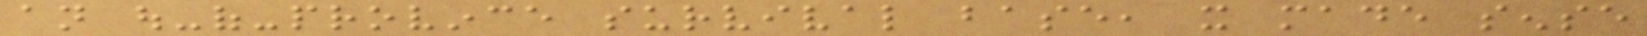an out-of-province survival base, it made sense
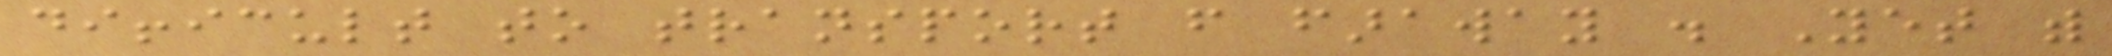difficult to transport from faraway . Yet with
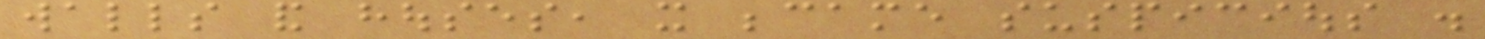walls and houses, it became suspicious .
